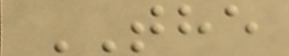THE
